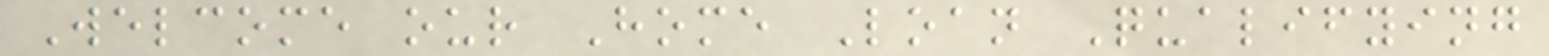Welcome our Home Loan Qualifying
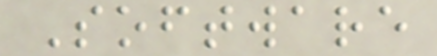Software
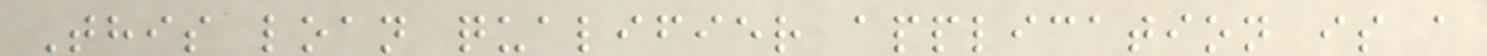This loan qualifier application is a
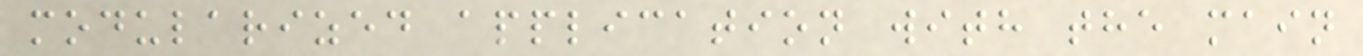modularized application with the main
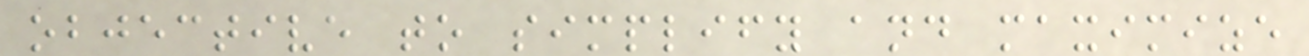objective to simplify and maximize
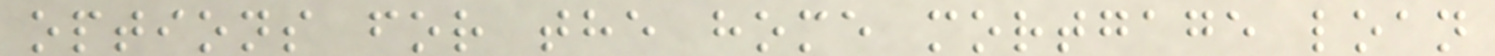options for the home mortgage loan
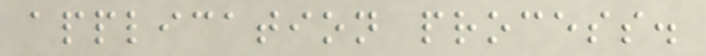application process.
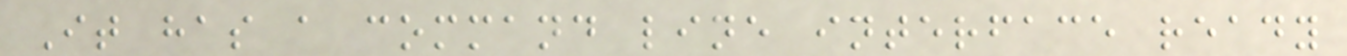It has a command line interface ready
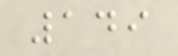149
